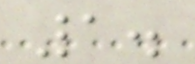1.
